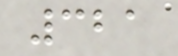321
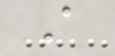A
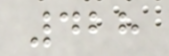428
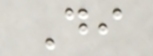Di
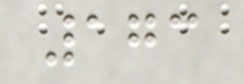173
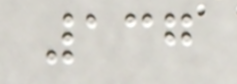137
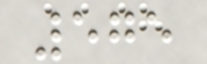575
